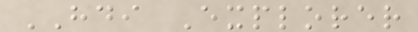HDI Explorer
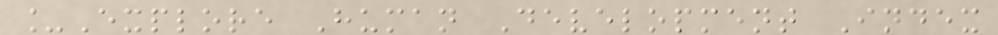_Explore Human Development Index
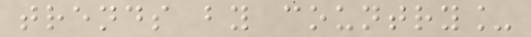trends by country_
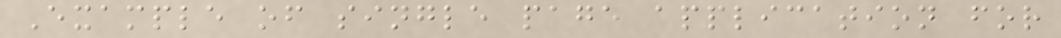Example of single page application for
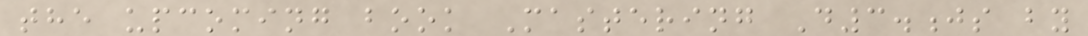the upcoming book Mastering D3.js by
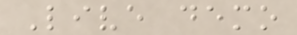Live demo
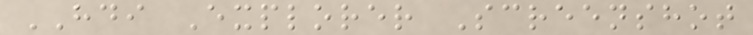HDI Explorer Screenshot
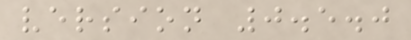version 0.5.0
